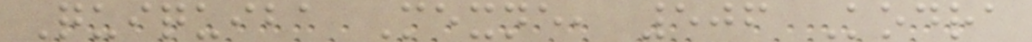Quiquiba Mexne, 506 Kodra
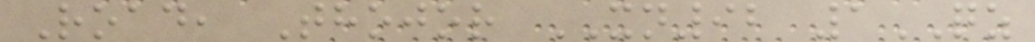Road, Thojor XN92 1QZ
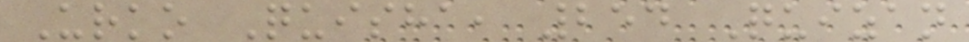Urko Quisha, 254 Quizan
